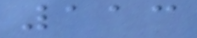113
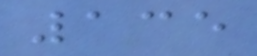135
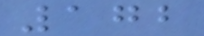172
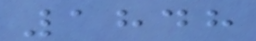1848
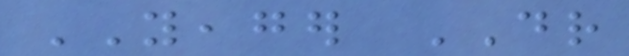YEAGER DR
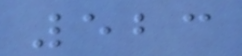523
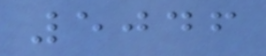5046
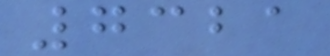7321
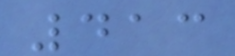413
